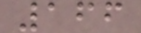166
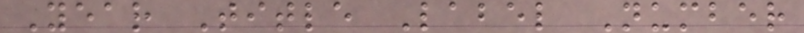Year Title Label Number
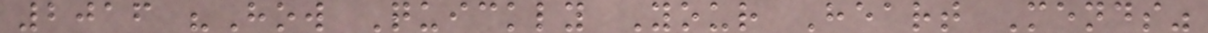2016 "How Quickly Your Heart Mends"
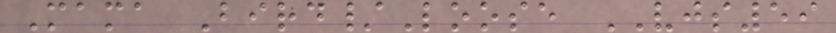Mama Bird/Loose VJS59
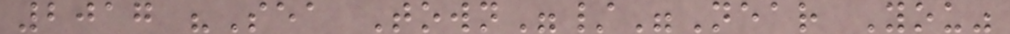2017 "Sea Town"/"Near You"
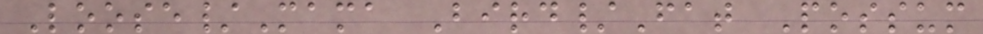Loose/Mama Bird/Fat Possum
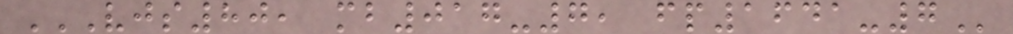VJS80, MB017-7, FP1641-7
